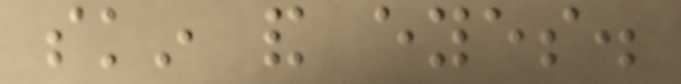skin and eyes.
